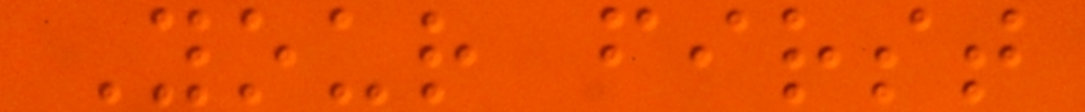Your first
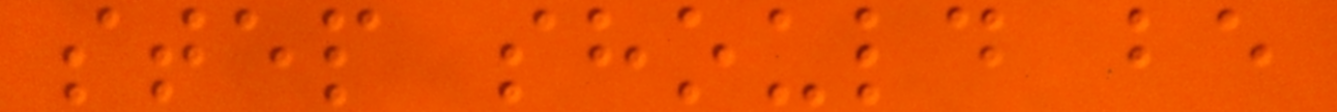step should be
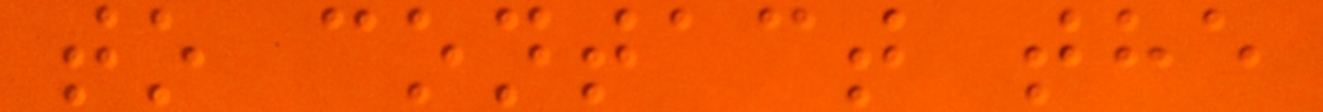to contact the
